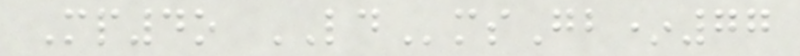Mp4o LDmsGb*77
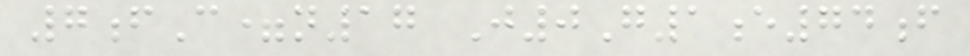7fC=n17 J0G1e74f
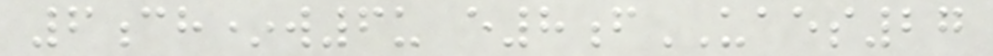6ch*w6u e8fUAES27
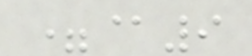=@9
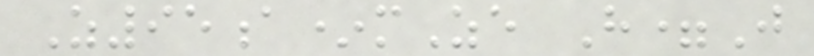Z95a*mZe H=J
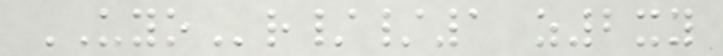UYOr//1 z2xy
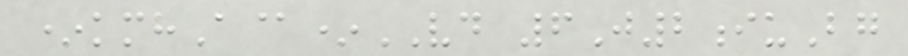*kmhA@*VD 6J2iuBg
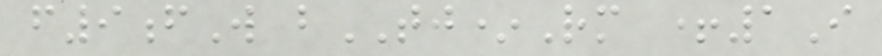f9fW bTJ*Rm +1I
